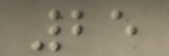25
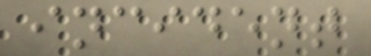incident
